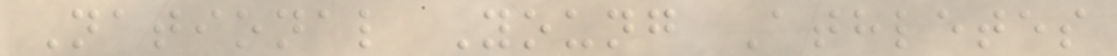National Young Athletes
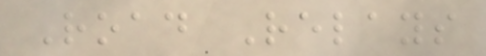Road Relays
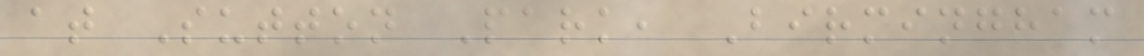at Sutton Park, Birmingham
